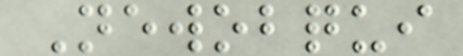Newobqui
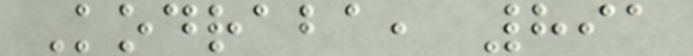Kodraba, 891
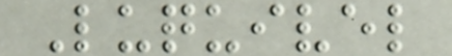Luquivel
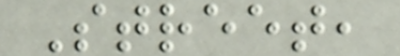Street,
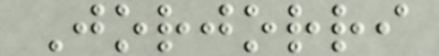Jorjorri
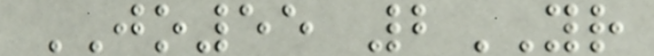JO55 2YR
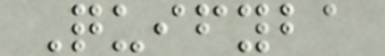Quifyba
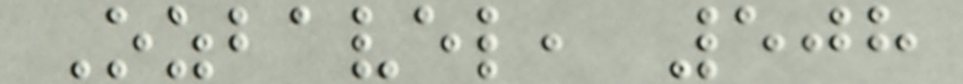Ozbavel, 508
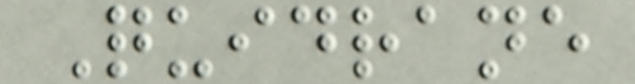Quidrane
